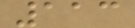113
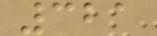321
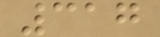317
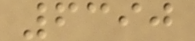6390
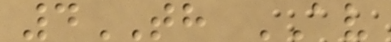4TH AV
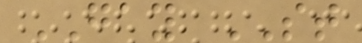GAY ST
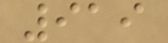919
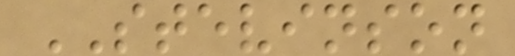STEVINSON
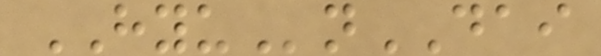HYUnDAI
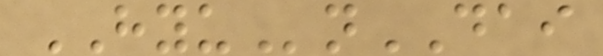HYUnDAI
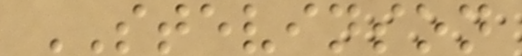STEVINSON
